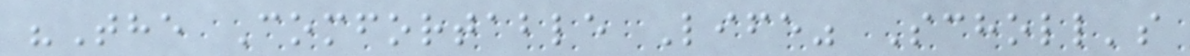"The Comfortable Life" Scholl's
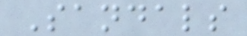Sandals
